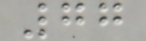77
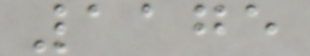1175
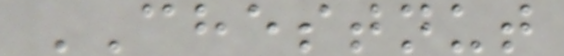CHESTNUT
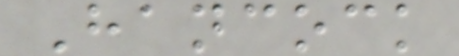Hancock
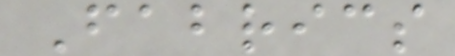Fabrics
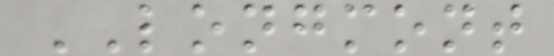LONGMONT
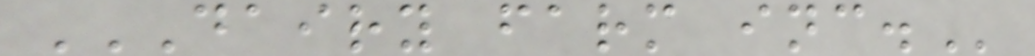DAIRY FARM INC.
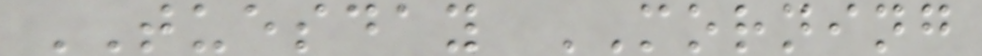TUESDAY MORNING
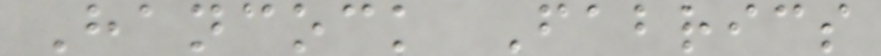Hancock Fabrics
